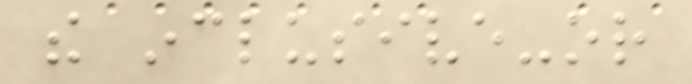the inclusive-or
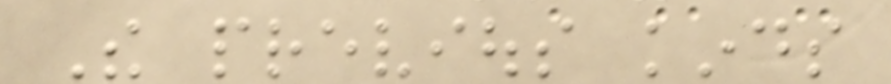The previous kinds
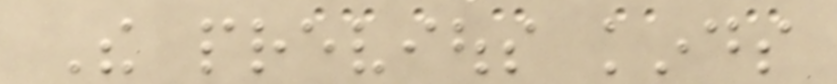The previous kinds
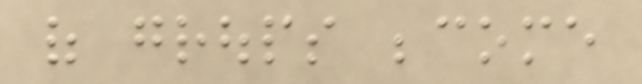of groups become
